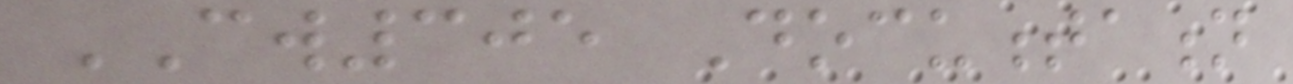CW305 Documentation
